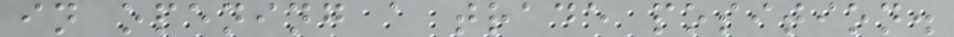in opening a trade position.
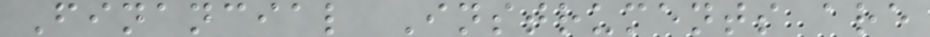Financial Instruments are
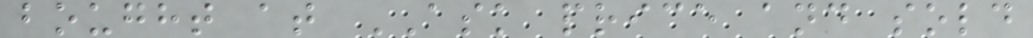bought at ASK price and sold
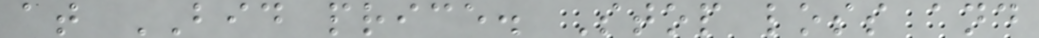at BID price. Stop loss and
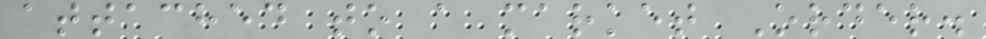attached to a market Order.
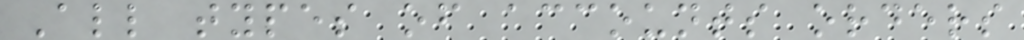All types of accounts orders
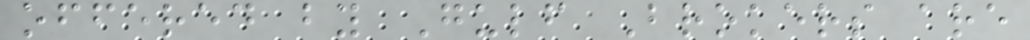offered by Gulf Brokers are
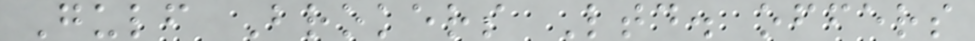Gulf Brokers Ltd. offers
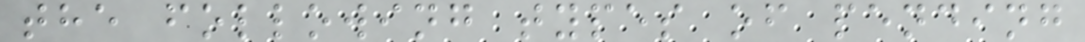the following types of pending
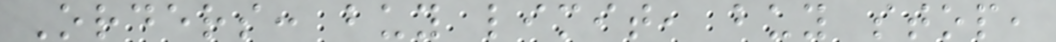Orders: buy limit, buy stop,
